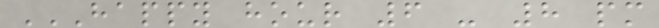HAPPY HOUR 6 - 8 PM
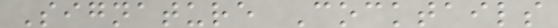Signature Cocktails
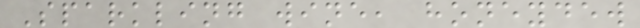Sparkling wine, honeydew
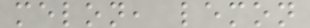melon, lemon
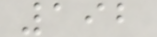192
